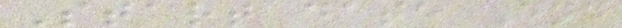Start date End
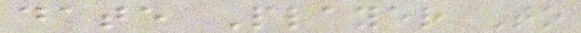date Player To
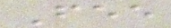Fee
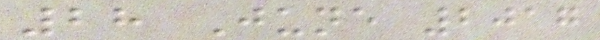28 June 2017
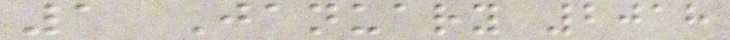1 January 2018
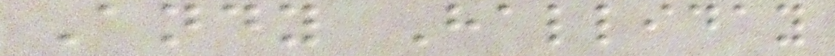Andy Halliday
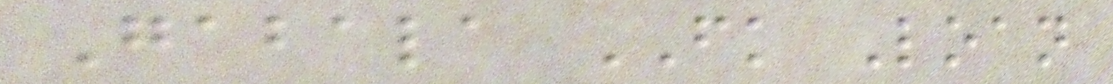Gabala FK Loan
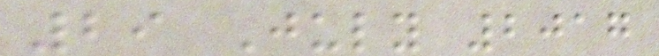29 July 2017
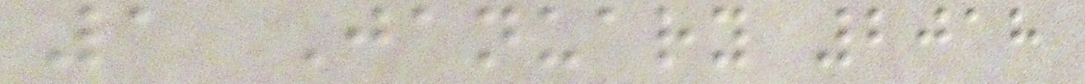1 January 2018
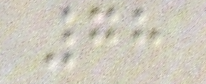78
